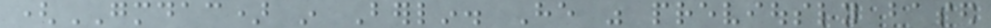(GMDAC) in Berlin. He was previously based
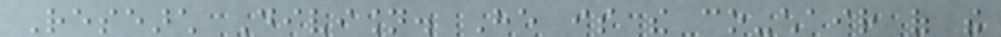Research Division. He is the co-chair of the
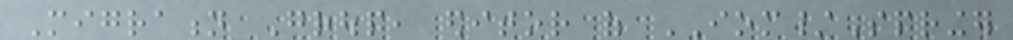Migration Group, editor of IOM/Springer
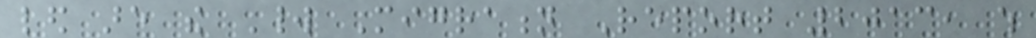led are the World Migration Report 2013, which
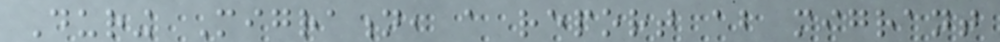During Migration, a report about migrant
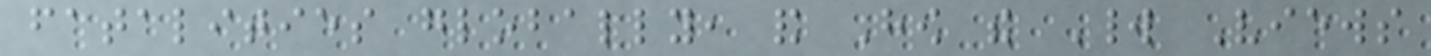fatalities globally, and How the World Views
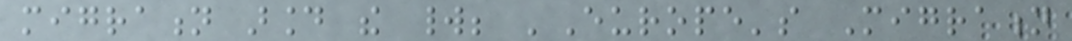migration around the world; 'Europe's Migration
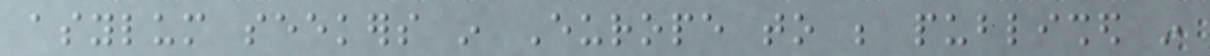asylum seekers in Europe to be published in
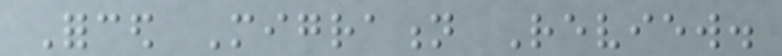Forced Migration Review.
